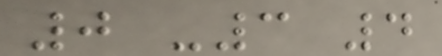0 -3 4
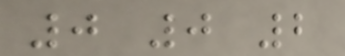0 0 2
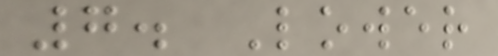7. Lower
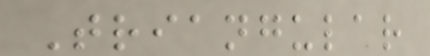Triangular
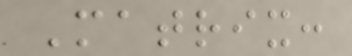Matrix:
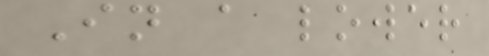In a lower
